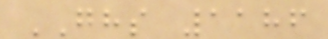GHS 1186
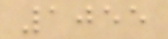1055
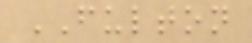FULTON
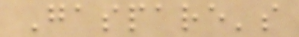Gaspare's
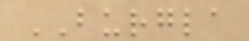BURGLA
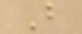B
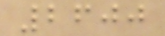2600
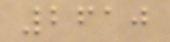2610
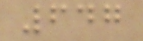647
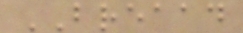BREAAD
